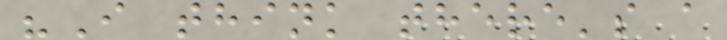"I think there's a
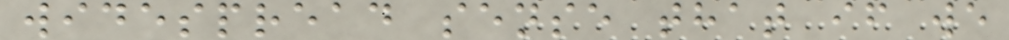widespread sense that if we
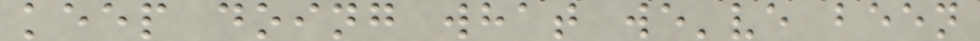keep doing what we've been
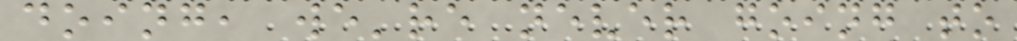doing, we're never going to
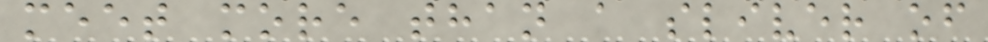meet more than a sliver of
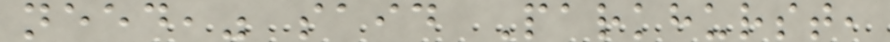need," said Parkhurst,
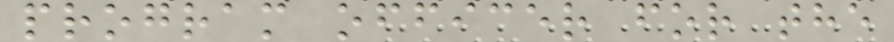program officer for the
